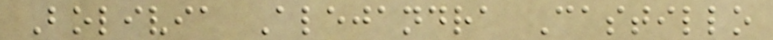Bolivia Alejandra Castillo
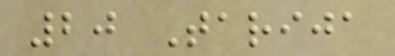20 Tarija
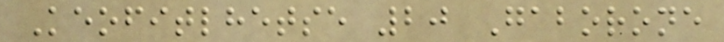Keofitlhetse 20 Gaborone
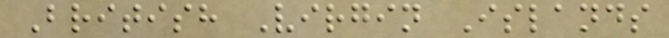British Virgin Islands
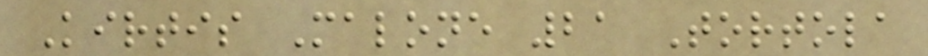Kirtis Malone 21 Tortola
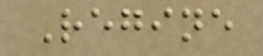Regine
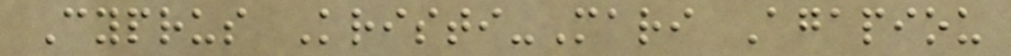Cyprus Kristi-Mari Agapiou
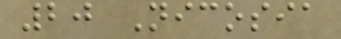20 Nicosia
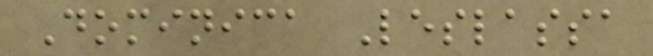Dominica Leslassa
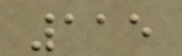115
